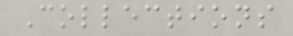Collections
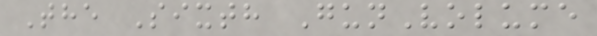The Sixth GunVolume
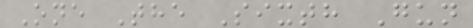One The Sixth Gun
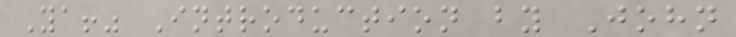Ya!" Introduction by John
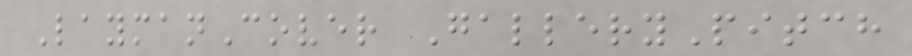LaymanCover GalleryPitch
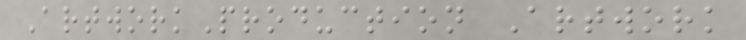ArtworkProduction Artwork
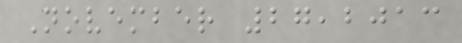November 27,2013
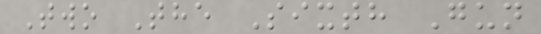Two The Sixth Gun
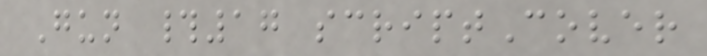Gun #17 scriptCover
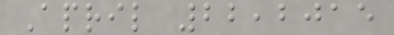April 22,2015
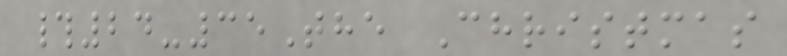#24-35The Christmas
